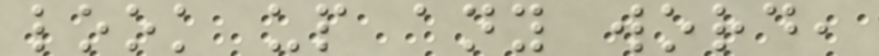look up any word,
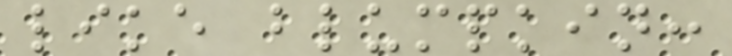like blumpkin:
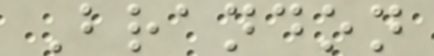Brandon
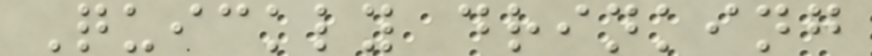Quickly drinking
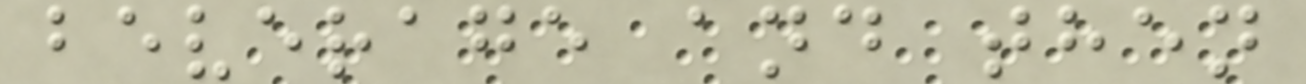beverage and then
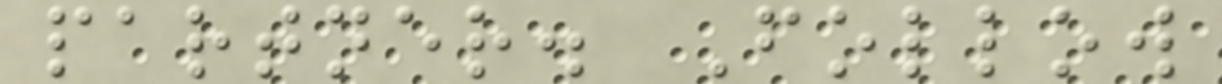partner. Follow
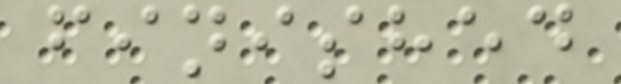finished
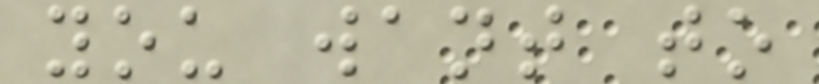you want to
